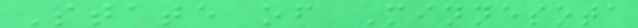State of Minnesota
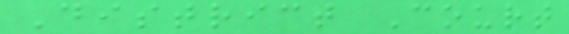District Court
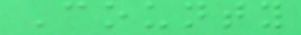County
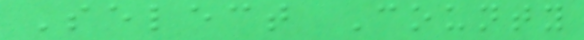Select County
